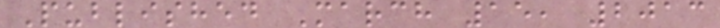Published March 15, 2013
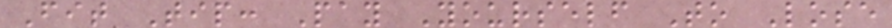Fit Tip: Pay Yourself To Lose
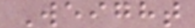Weight
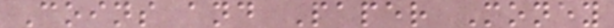Coins and Paper Money
